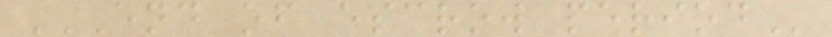END OF ESCROW PERIOD
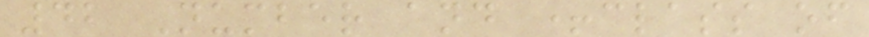42 Number and +class of
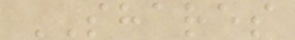SHARES
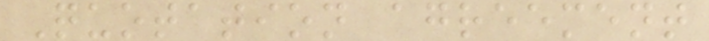Quotation agreement
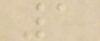1
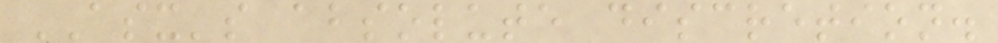ASX's absolute discretion.
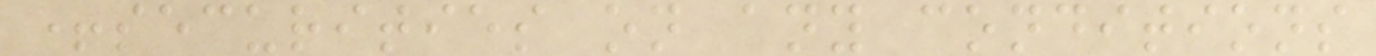+securities on any conditions
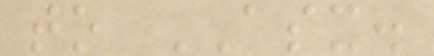to ASX.
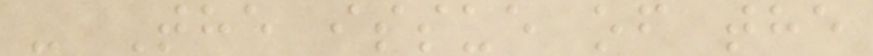- The issue of the
